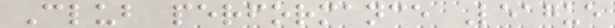Club performance League
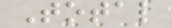Total
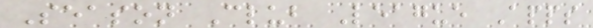Season Club League Apps
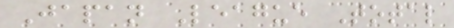Japan League Total
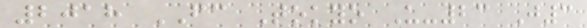2018 FC Tokyo U-23 J3
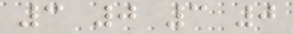3 0 3 0
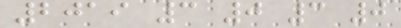2019 3 0 3 0
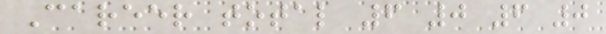Career total 6 0 6 0
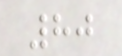80
